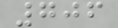706
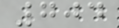704
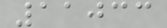11033
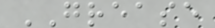GREASE
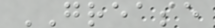GREASE
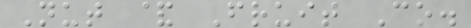Nut & Fruit Co.
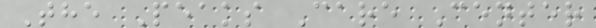The Peaks Care Center
